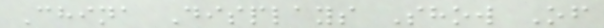China Displays Show Of
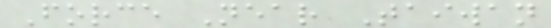Force Near Taiwan
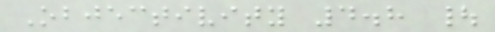Objectivity 4.8 |
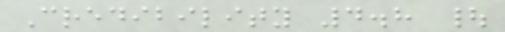Credibility 4.8 |
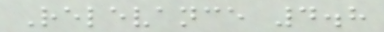Relevance 4.8
